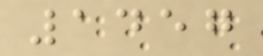1457
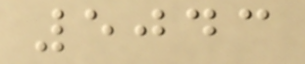5043
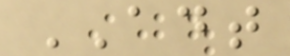ADT
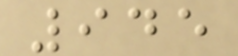945
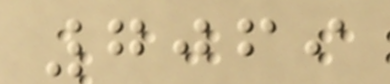7069
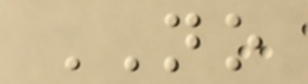NO
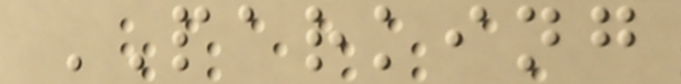PARKING
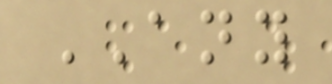ANY
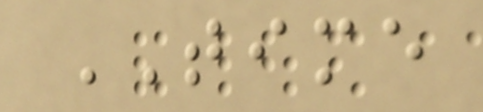TIME
